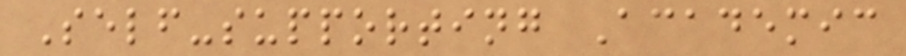Self-supporting Academic
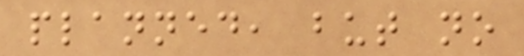planned, but no
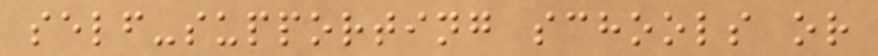self-supporting schools or
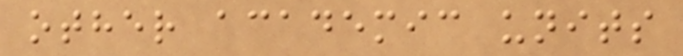other academic units
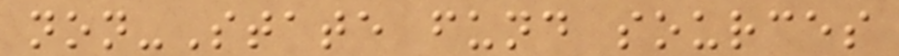non-State fund sources
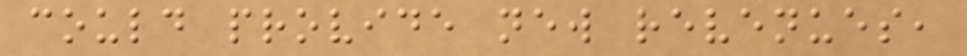could provide new revenues,
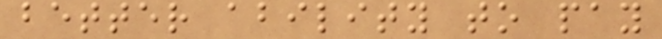better ability to pay
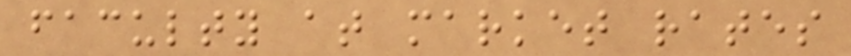faculty at market rates
